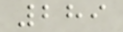289
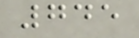745
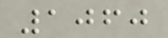1060
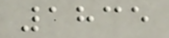1835
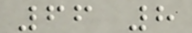66 8
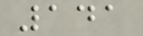141
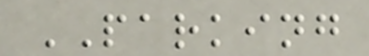PARKING
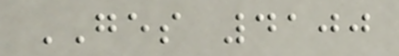GES 4100
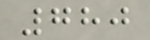780
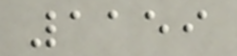1159
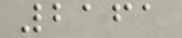2161
